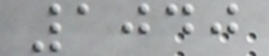1040
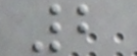2
